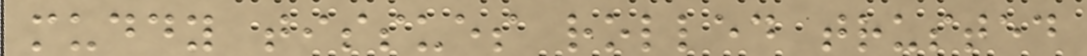muddy tissues rolled trusted
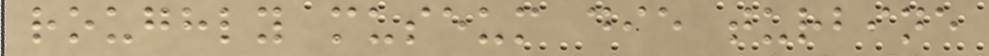roughly museum die turbine
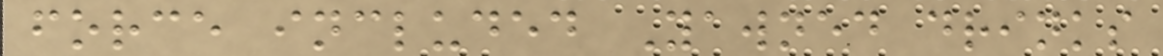force included Yawned drinks
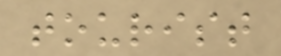tourist
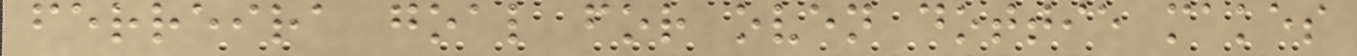ferreira goal for oven dottie makes
